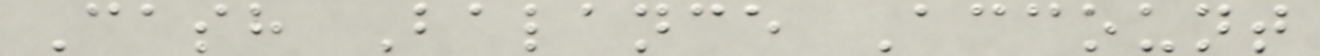Cash Balance Account
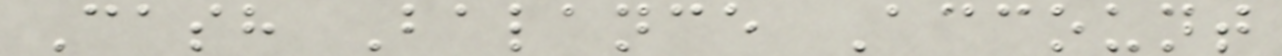Cash Balance Account
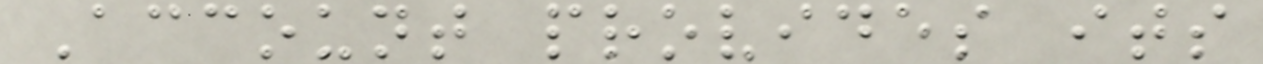Account provides its
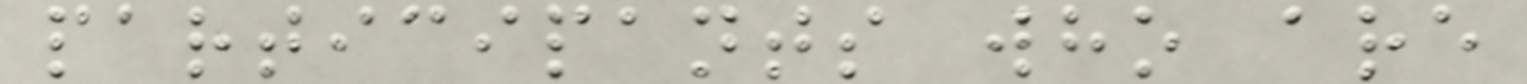participants who are
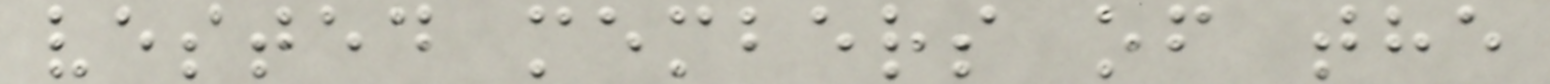vested members of the
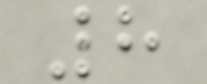8
